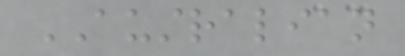AUSTRALIAN
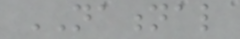NATIONAL
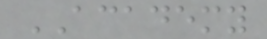ACADEMY
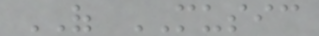OF MUSIC
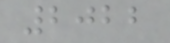2022
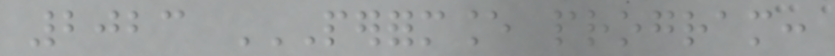2023 PERFORMANCE PROGRAM:
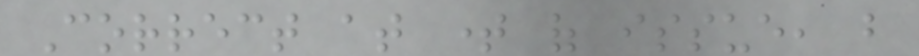Correct at time of issue, but
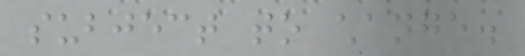subject to change.
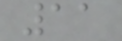11
